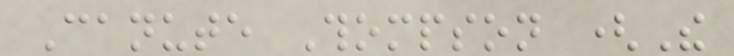Canute Thompson (The
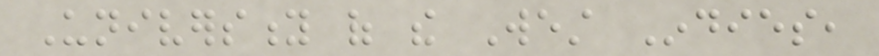University of the West Indies,
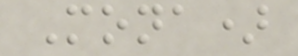Mona)
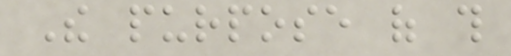The purpose of this
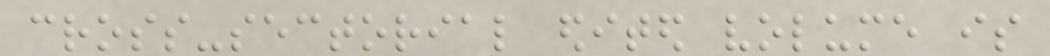cross-sectorial edited volume is
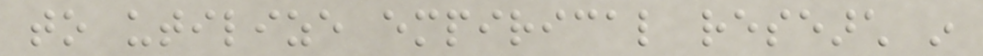to utilize empirical research in
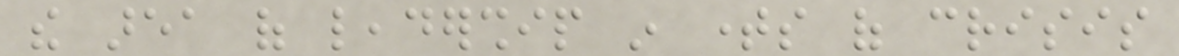the area of leadership in times of crisis
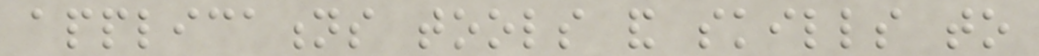applications tools and skills to
